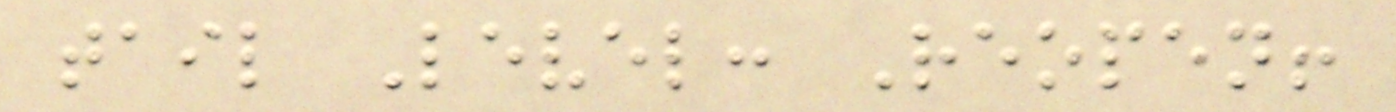tail Level: Reopen!
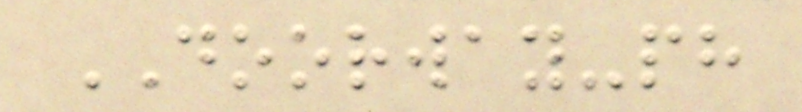DOORWAY-ph
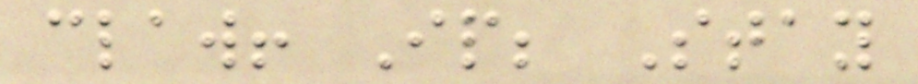claw! Ip; Stay
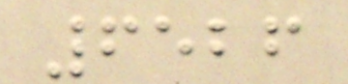6526
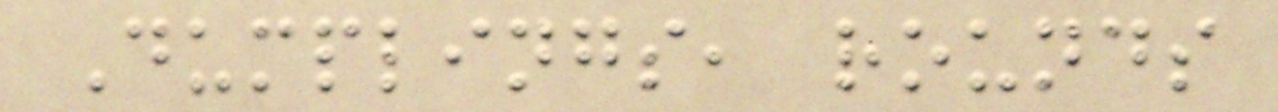Dumplings, rounds
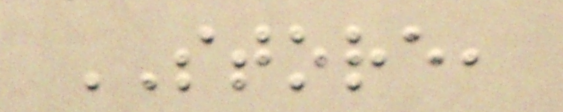STORE,
